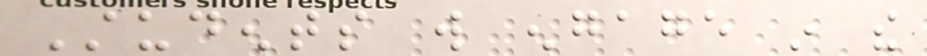Students will engage in the
